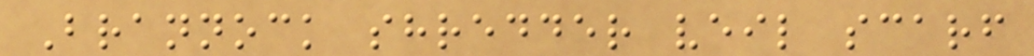Brannock shredder veil scarf
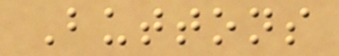Buttons
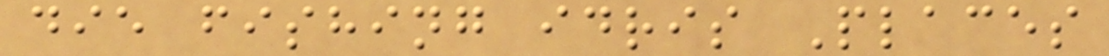die fishing idris Places
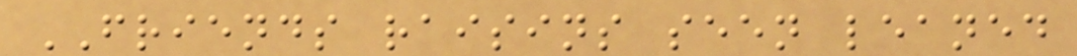FRIENDS raisins seen leaned
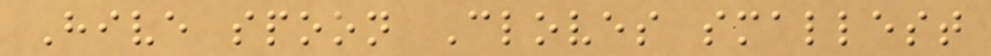Hive spoon Cloves smallest
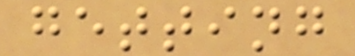getting
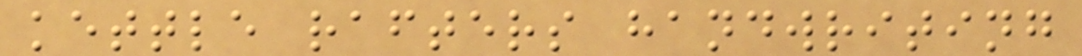kettle rafters handwriting
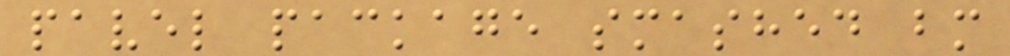pavel package smashed bm
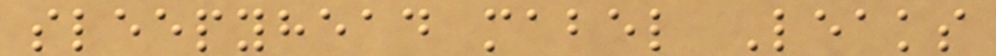sleepyhead mabel Leaks
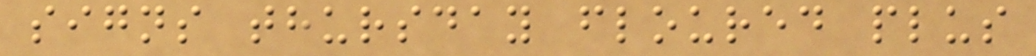signs thursday floured plus
